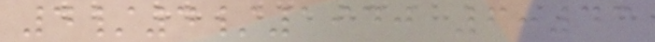4/4/1940 6:43
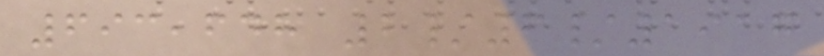693,648 2/6/1917
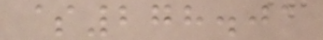$278.01
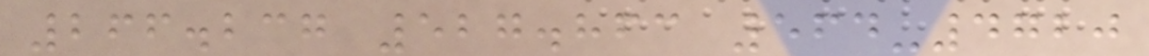266.237 527.863 564-4720
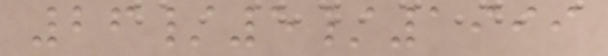26/5/1999
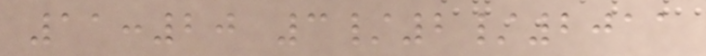11:20 3/2/2011
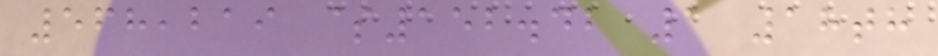568,219 $152.42 1 18th
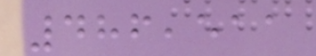486,511
